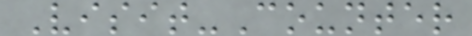Visit-Counter
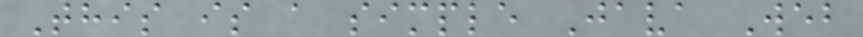This is a simple Java Web
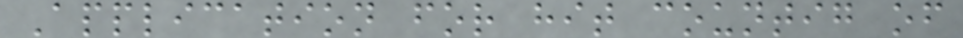Application for hit countig of
